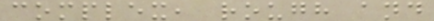complex, rough and
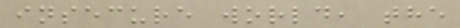insecure world, the
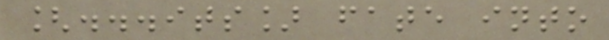[...its] fate into
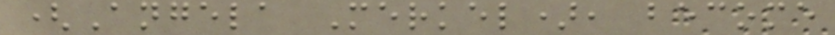(Angela Merkel), become
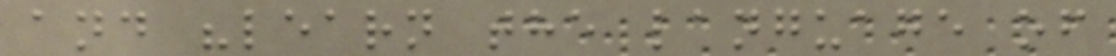and "learn the language of
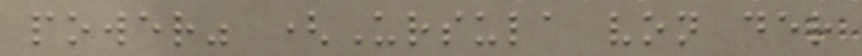power" (Ursula von der
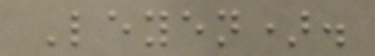Leyen).
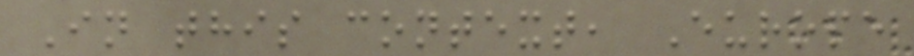In this context, Europe
